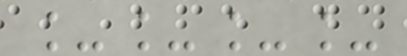____
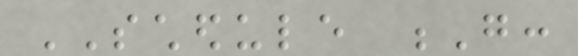SCHEDULE G:
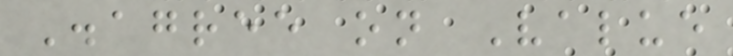Disagree on Value
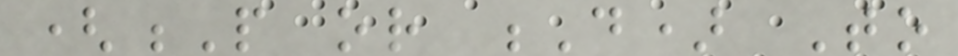(P or D) To
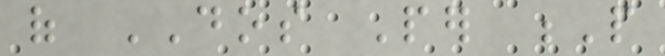of DOS Per P
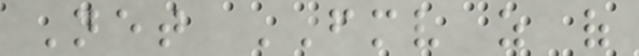Net FMV as of
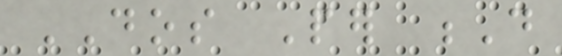DOS Per D
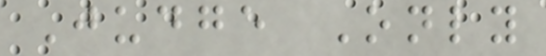Judge Only
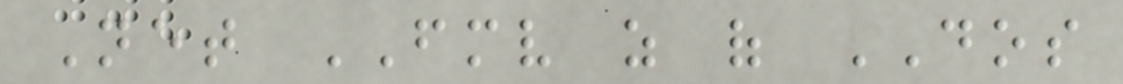Net FMV as of DOS
